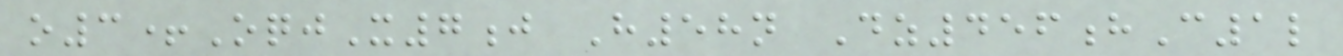o3+OqjX7j H58n Dz456hC1l
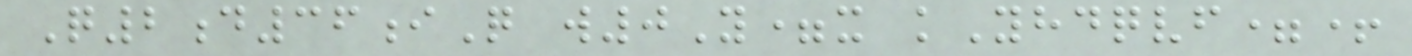Q2d36iQ w0Y=x kYhdqvf=+
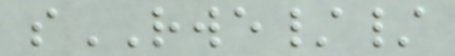sRWE//
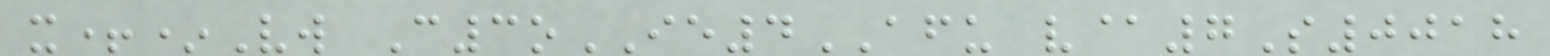x+*Vw C3oIE4AFU v@7S0018
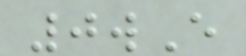0wE
